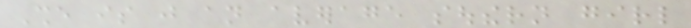She is just an average southern girl
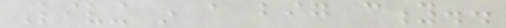Living in a big city..
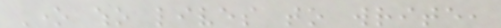One who lives to write,
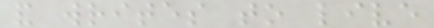and writes to live
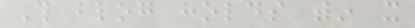This blog holds within it
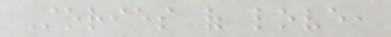Stories of love,
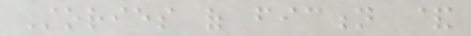Stories of fiction &
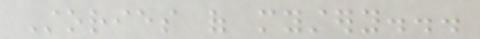Stories of mystery...
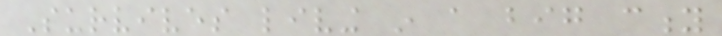Survives living in a big city
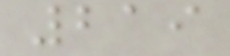219
